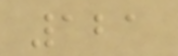121
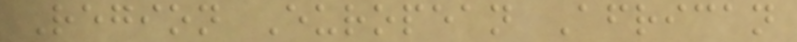Region European African
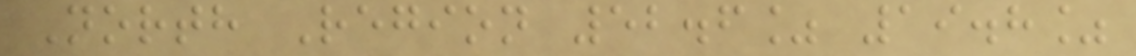North Region 52.6% 19.8%
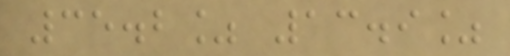35.2% 13.9%
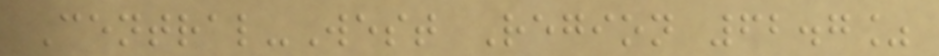Central-West Region 62.7%
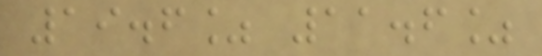19.6% 11.6%
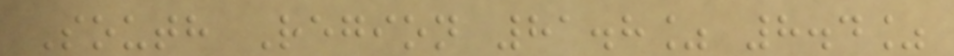South Region 81.8% 8.4%
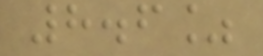8.6%
